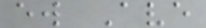ew Ave
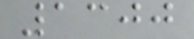1300
